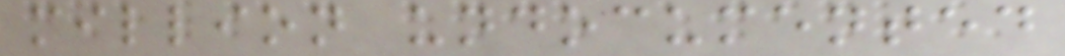million undocumented
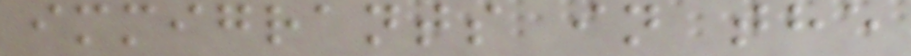immigrants in the
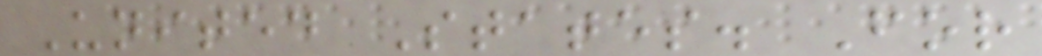United States. For
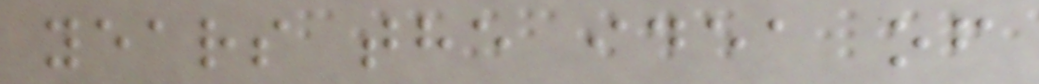years the idea of
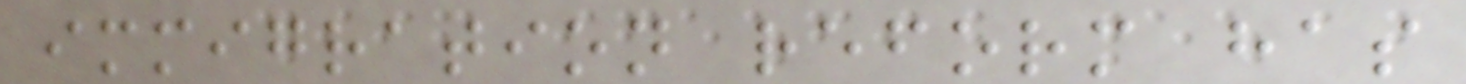immigration reform has
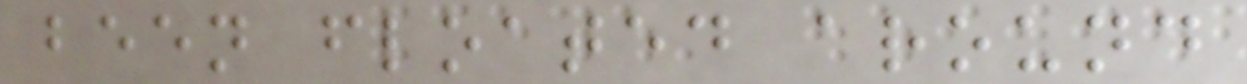been floated around
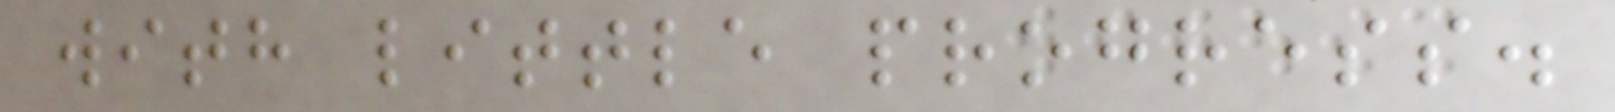with little progress.
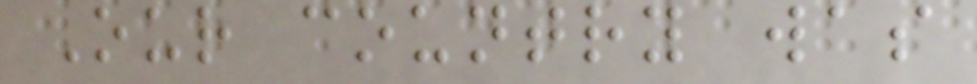Our country was
